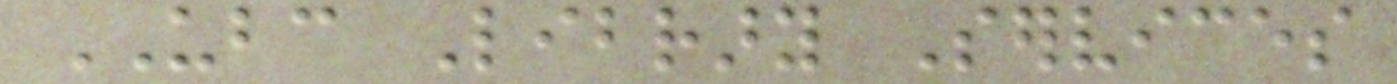UBC Library Services
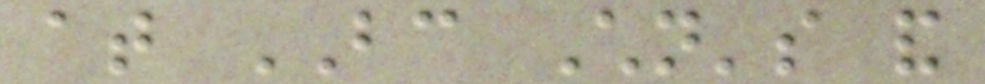at BC Children's and
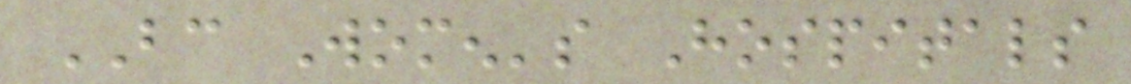BC Women's Hospitals
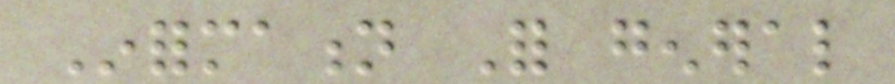Information For general
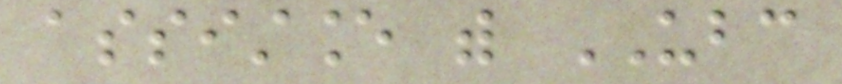assistance with UBC
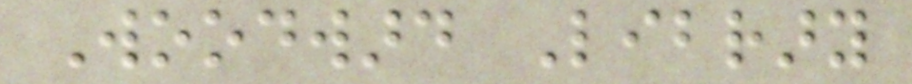Woodward Library
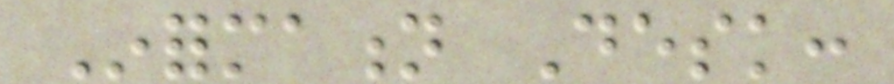Information Desk:
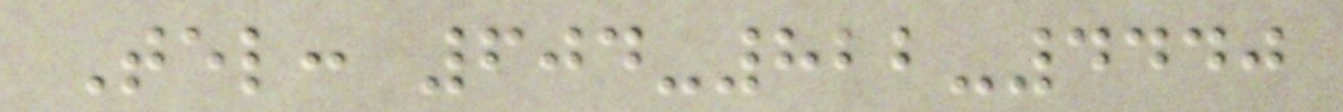Tel: 604-822-4440
